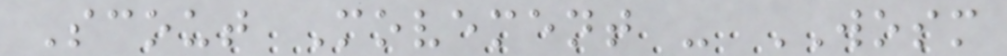Scout Movement - WOSM
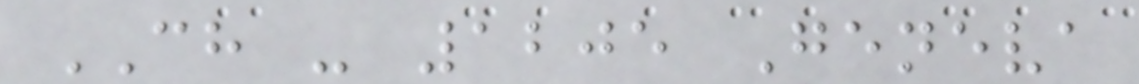CH - 1205 Geneva
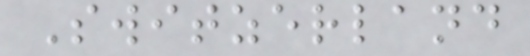Switzerland
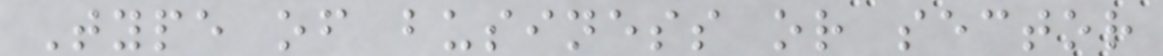Type of business or sector
